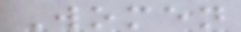Women
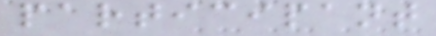participant
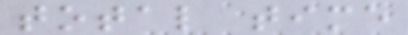total time
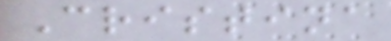Cristina
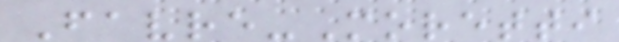Favre-Moretti
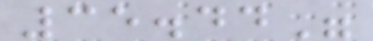35.44"
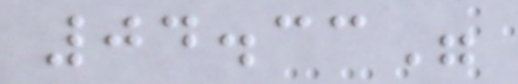04.33"
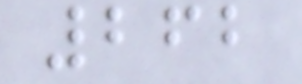262
